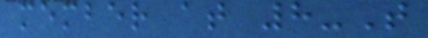member at 8-T
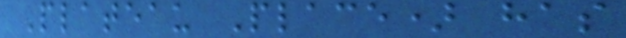Plateau Place) has
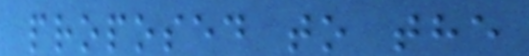proposed to the
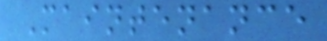Maintenance
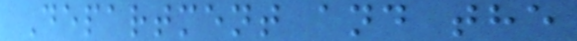Department and the
